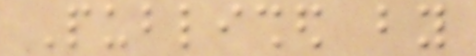Published by
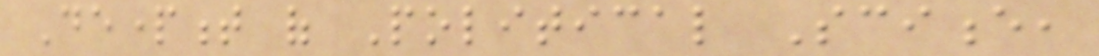Department of Political Science,
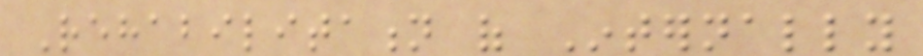Rehabilitation of Internally
